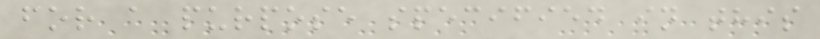for a purpose specified in this
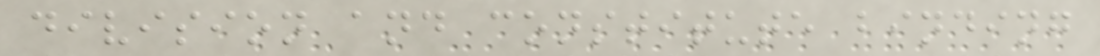division and constitute binding
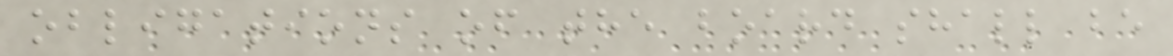obligations of the board shall be
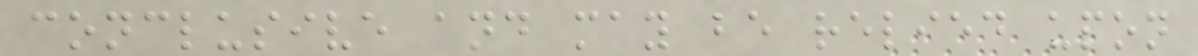conclusive and may be relied upon
